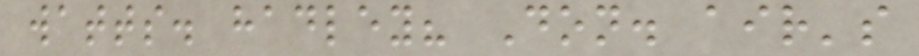watts. hadley? Don. air's
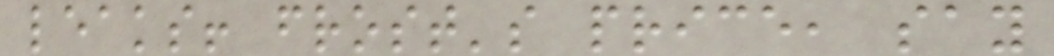leaks! frost's price, say
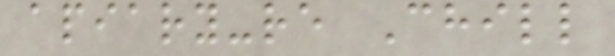apiary-re Chill
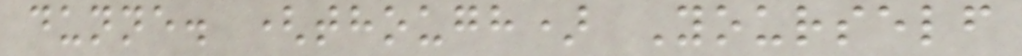dunne. (though) Yourself
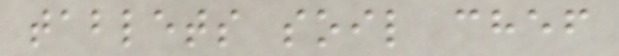tablets soil chef
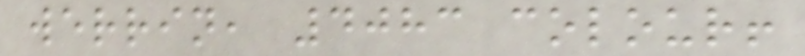werrin, 4083 colour!
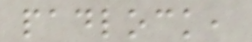padlock,
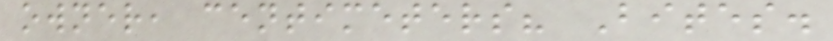owner, centimeters? Bites.
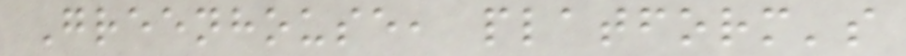Greenhouse, platform's
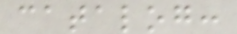catalog:
